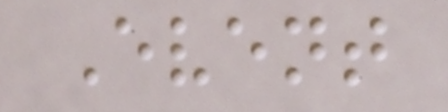Event
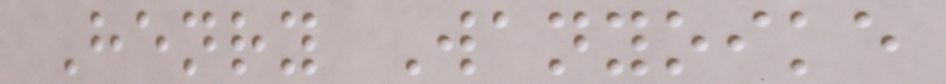Henry Wanyoike
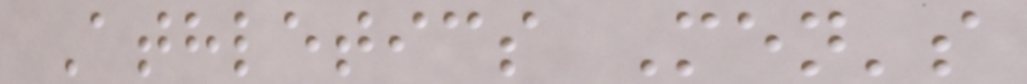Athletics Men's
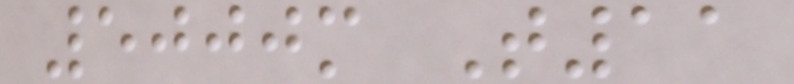5000m T11
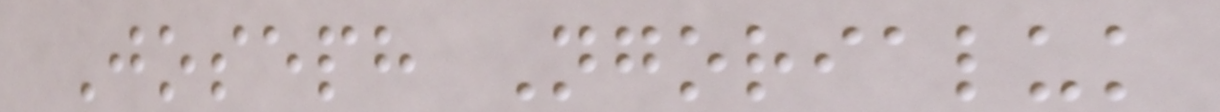Joseph Ngorialuk
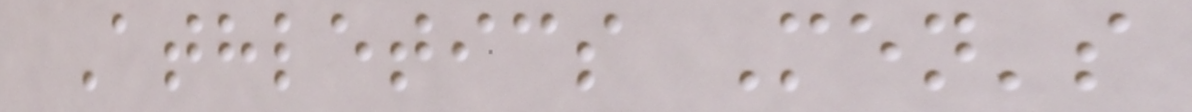Athletics Men's
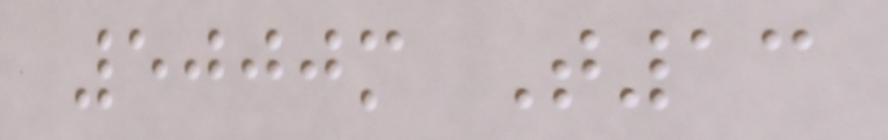5000m T13
